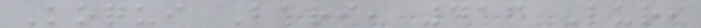Koqui Bari, 416 Luri
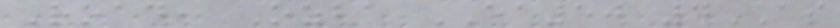Road, Ozba EA50 4AS
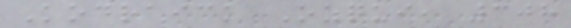Kodraick Ozqui, 308
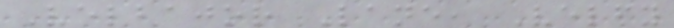Velbajor Lane, Velfy
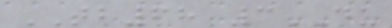TB68 3DU
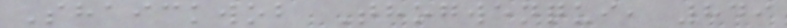Shaickwob Thogwenqui, 849
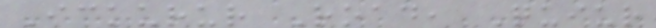Ickurur Road, Quiur
